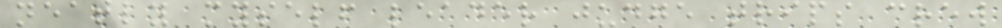neatly myself leader judge trips crew
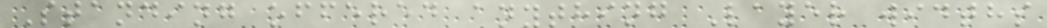Standing offered anything Layer widths
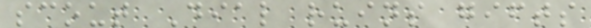scout Dial ruins gifts
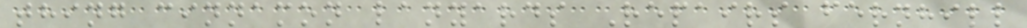thing cinnamon lanyards Repairs fernhill
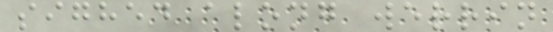sighed along werrin
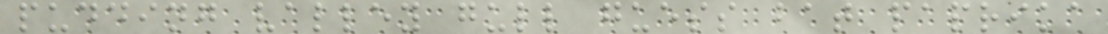pudding valley gull guess bat paprika
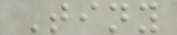Tiny
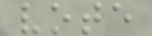vote
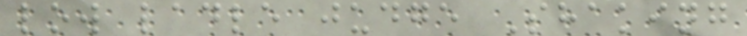low ladle judge Shaking
